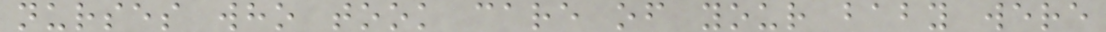nurses who took care of your baby were
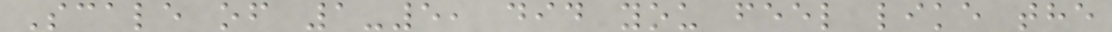Scale of 1-5, did you feel like the
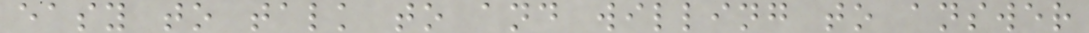easy to talk to and willing to answer
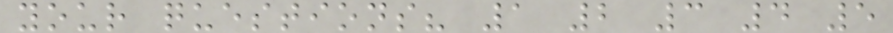your questions? 1 2 3 4 5
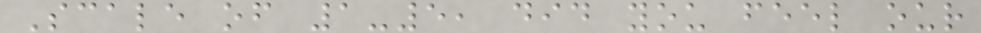Scale of 1-5, did you feel our
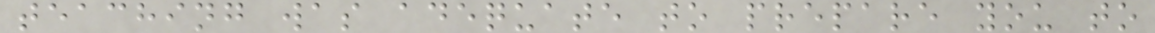teaching was adequate to prepare you to
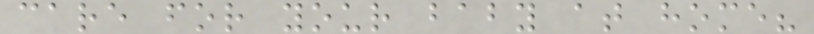care for your baby at home?
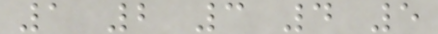1 2 3 4 5
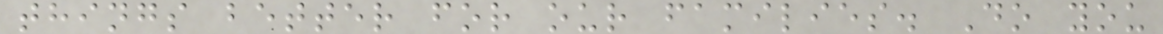things better for our families. Do you
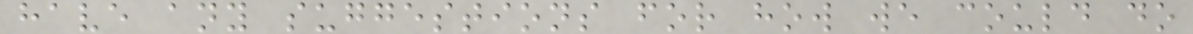have any suggestions for how we could do
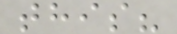this?
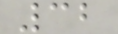32
